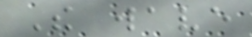The wave
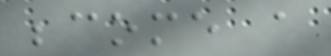become a
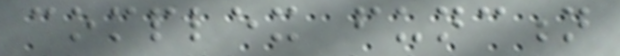complex function
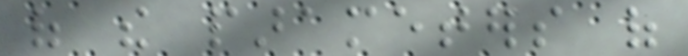of the parameters of
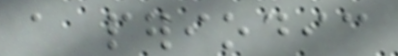a periodic
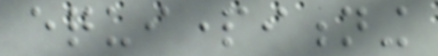equipartitioning
